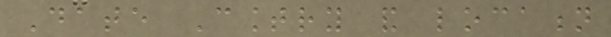Date Country and location
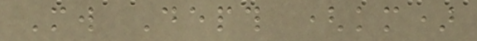Mw Depth (km)
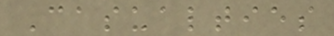Casualties
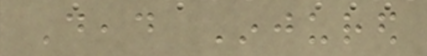Dead Injured
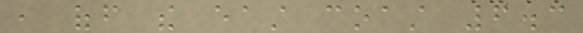, off the east coast 6.3
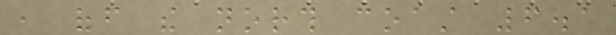, off the north coast 6.1
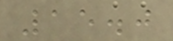15.0
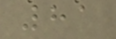81
